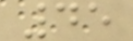45
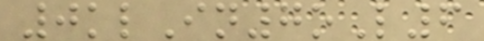0klIn7oL6
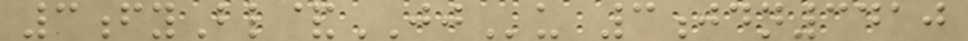3fyBl&JJu 3jdn3410
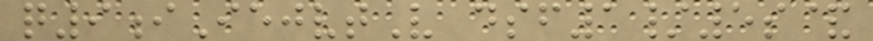q9iIejvtV dsf1/5s&
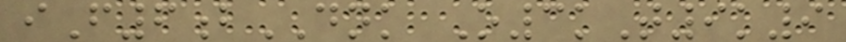iF6bDNK O3kT9k9
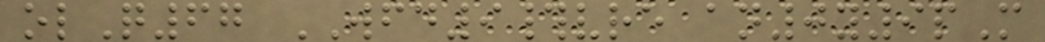olQ67 WFD9#vre an0y9pM
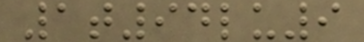1t94lu9
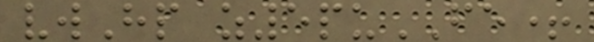vwHp z5puFE+
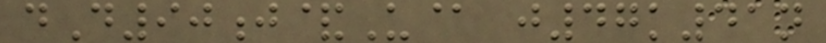dD90j&U@ j47k41n
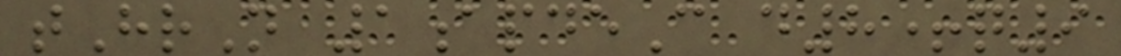tHrN 1apdeC d8+q9
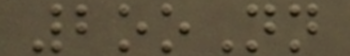2ooNn
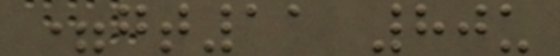=gt11 80u
